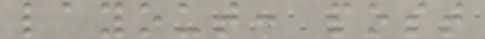layout: post
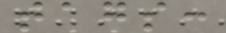tags:
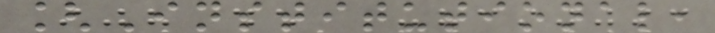[Institutional,
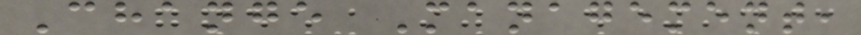Change Management,
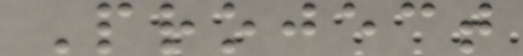Project
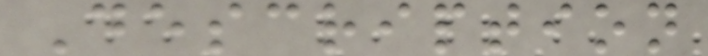Description
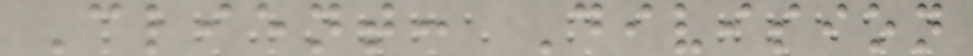Client: Division
